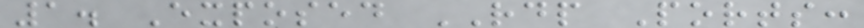1. Exposed RDP Ports:
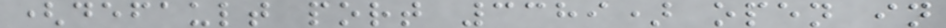(default port 3389) open in
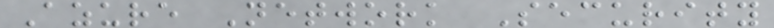Azure Network Security
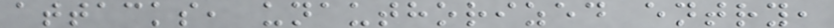attacks, unauthorized entry,
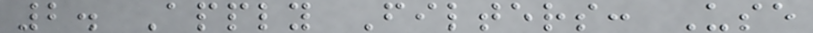2. Apply Filters: Use
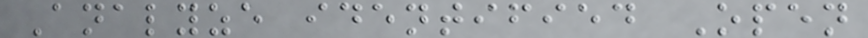Analyze identified Open
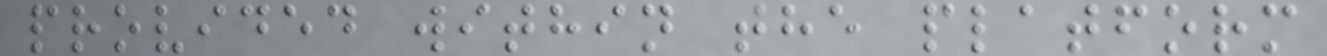provided within the platform
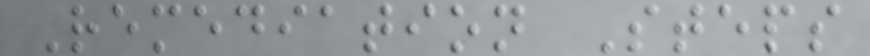Remediation Steps
